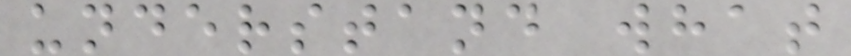understand what
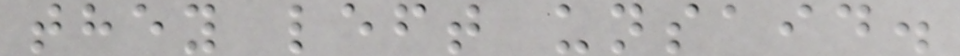they left unsaid.
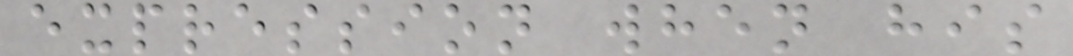expression when his
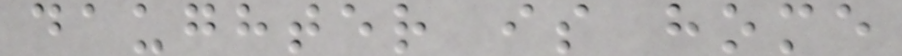daughter is home
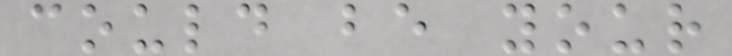could be your
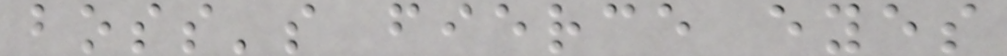boss's fierce eyes
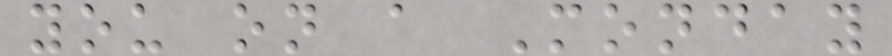you on a Monday
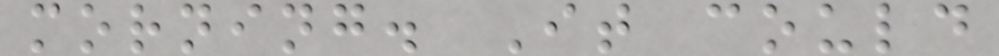morning. It could
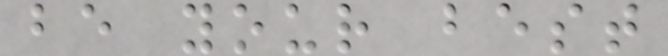be your best
